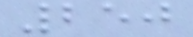250
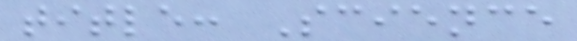title: Science
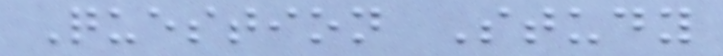Question Study
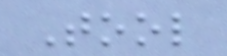Tool
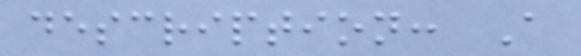description: A
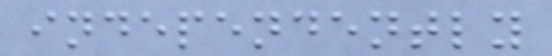independently
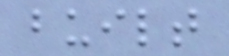built
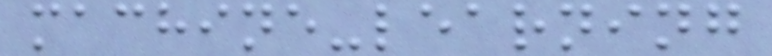machine-learning
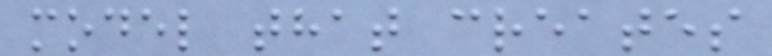model that creates
